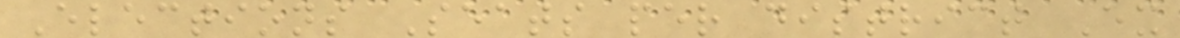Elections Seats per district Ex
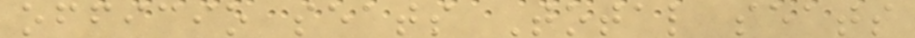officio seats Total seats
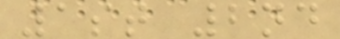1st 2nd
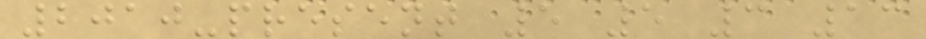2010-present 5 5 3 13
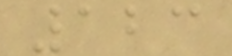123
